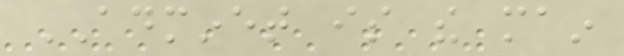ADMINET is the main
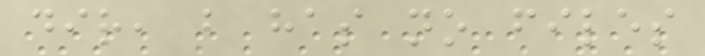dir, but has no files
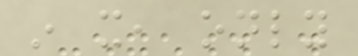in it, only
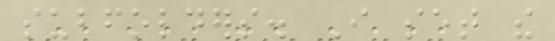subfolders. I set the
